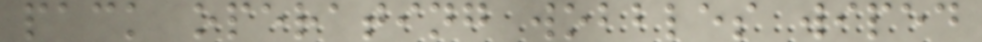pack operating wobbles wiped
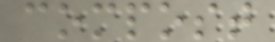compost
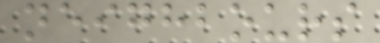neighbours
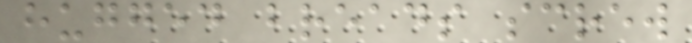hugged breads screw
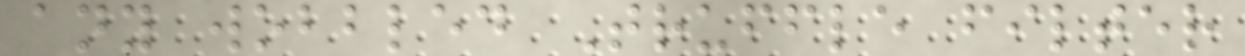any wobbled Truffle filter
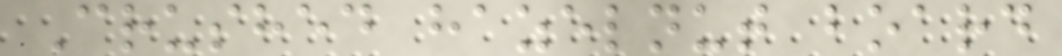Crushed hazelnut board
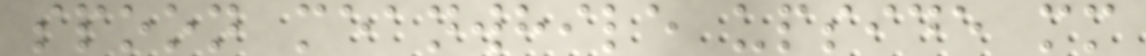spoon meanwhile upside mm
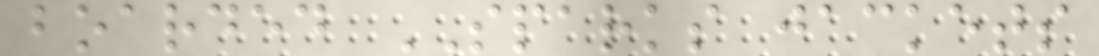boarded SPARKS jackets
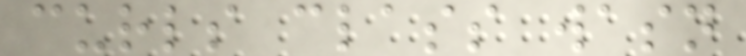curls class wasn
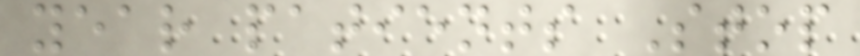year patients Stop
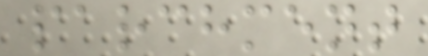parchment
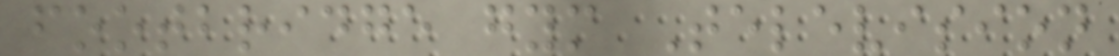footbridge gym Television
